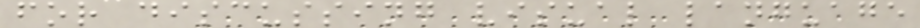for discussing visual language
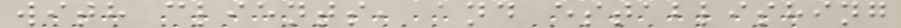with clients, and establishing
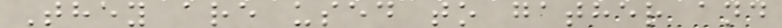They are used to gather and
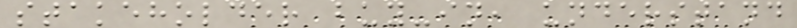stakeholder buy-in, understand
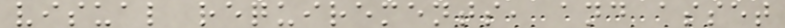visual requirements, and asset
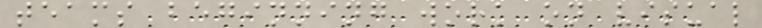teams beginning work on visual
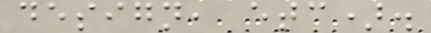design, etc).
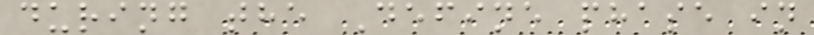during the Define phase in
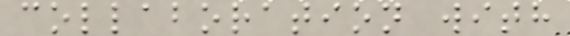collaboration with
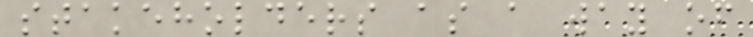stakeholders as a way of
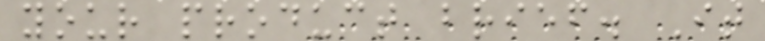your product brief. It
